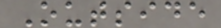Outside
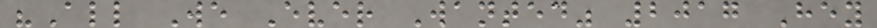"All We Ever Wanted" 2017 Hey
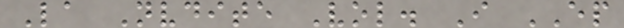La Nvdite Vol. I EP
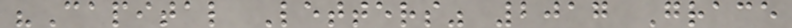"Capital Letters" 2017 Grace
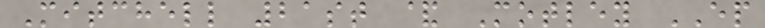Mitchell 21st & Motley EP
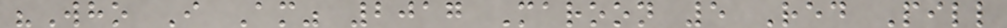"Who I Am" 2017 Maroon 5 Red Pill
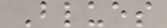Blues
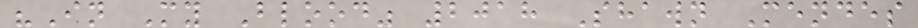"In My Blood" 2018 Shawn Mendes
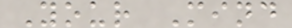Your Mind
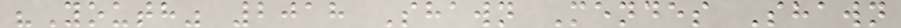"Youth" 2018 Shawn Mendes Shawn
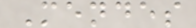Mendes
